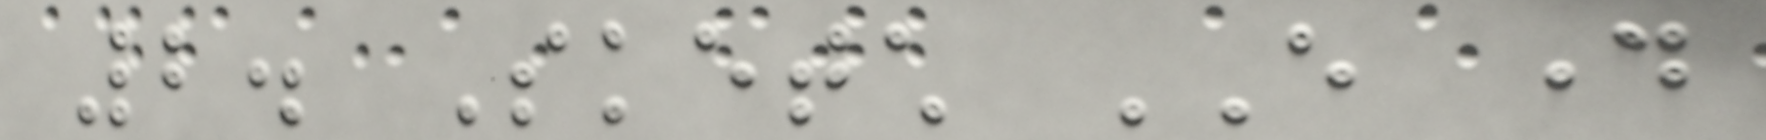2. Sketch EVERY day
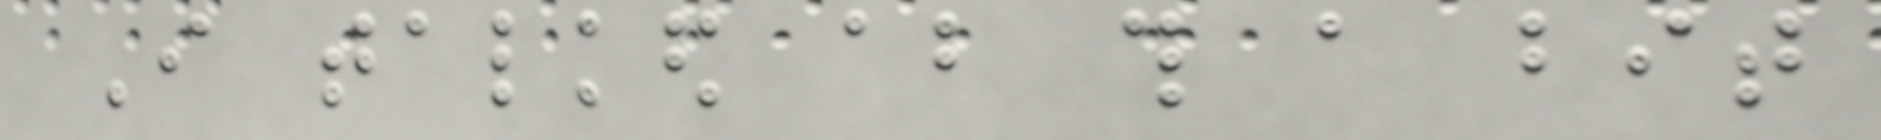I talked about this a bit
